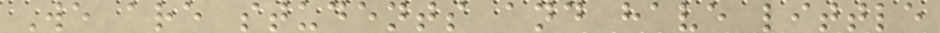We are students and have little
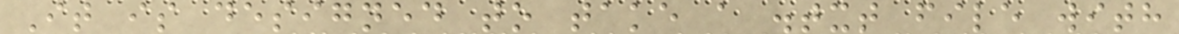It is designed to take a .txt file with
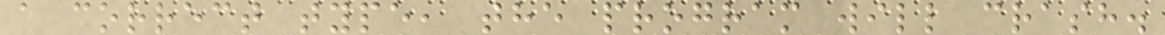a correct type, the program will crash.
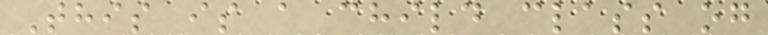This is a child class og
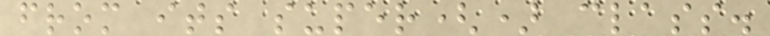from its super() class.
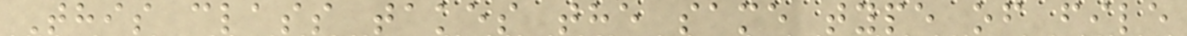This class takes the same type of file
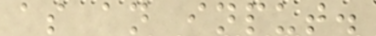as an input.
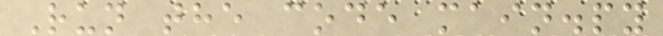Run the code main.py
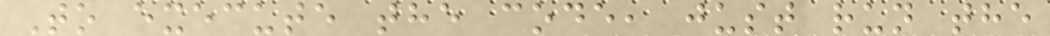To execute the code, just run the
